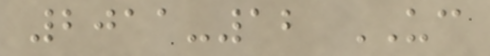2011-12 UC
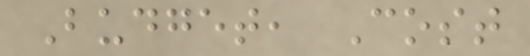Budget, Cost
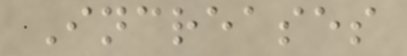Increases
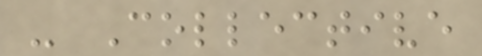- Collective
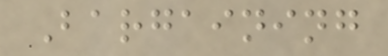Bargaining
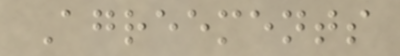Agreements
